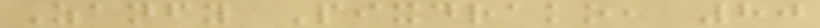Zanfy Pixdrako, 80
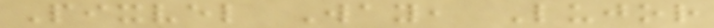Pixvel Way, Lujor
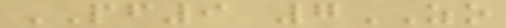PF9 7ZO
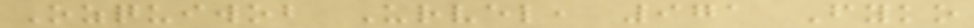Ozquiwob Urvel, 971 Fyko
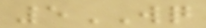5WQ
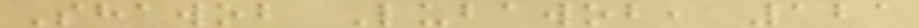Shawob Lubawob, 121
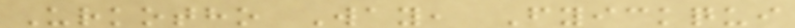Urkotho Way, Fyickqui
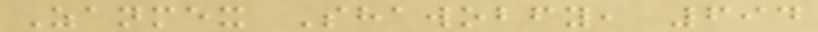Zanmex Shawobfy, 694
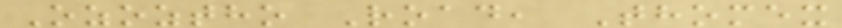Ozoztho Road, Thomex
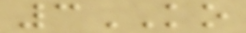3KO
